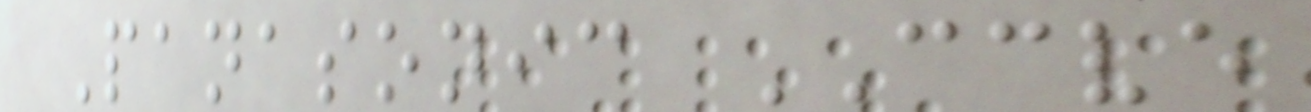Panasonic CCVE
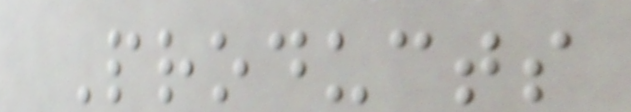Products
